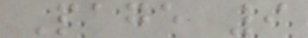Page 9
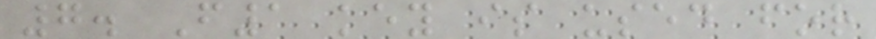7. F1 key is used for
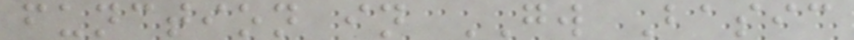function in GW Basic
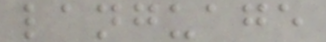language
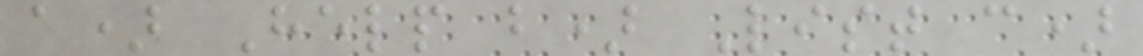a) Help b) List c)
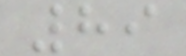89
